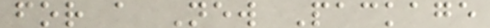for a New Package
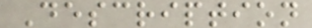Description
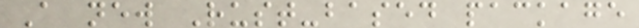A new Rust-based package
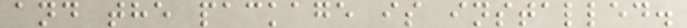and the package is installed.
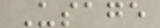Usage
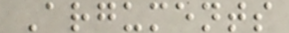Arguments
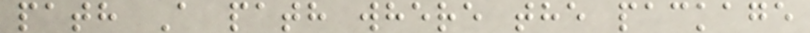path A path where the package
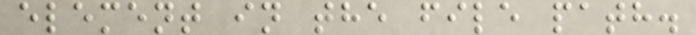element in the file path.
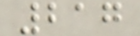217
